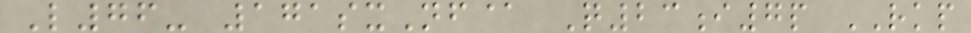L76- 171sxNf@ Q23i7p RKP
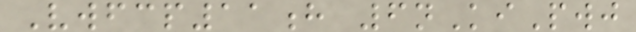Vwfcp11h 6nKiPwj
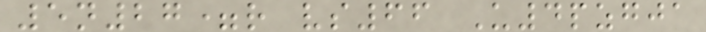5n27=r vs66 U4pzgja
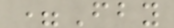=Fby
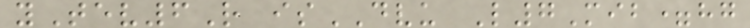yTev6R isDVU L7Mib=hg
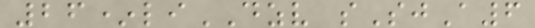26*liDZV sSjA6
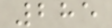285
